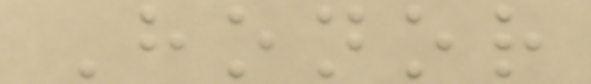Honor
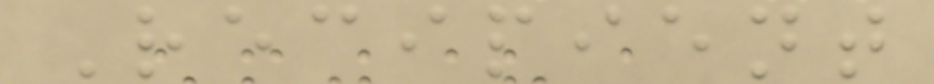Recipient
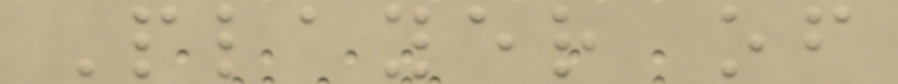Player of
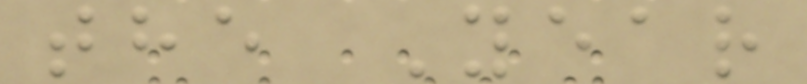the Year
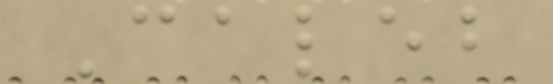Caleb
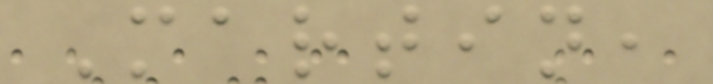Martin,
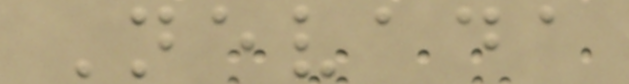Nevada
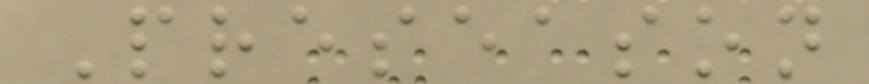Preseason
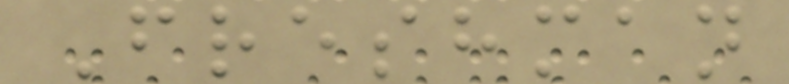Freshman
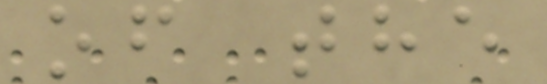of the
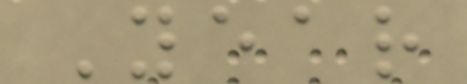Year
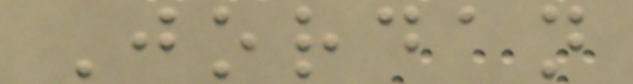Jordan
